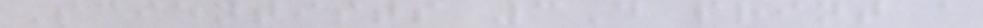Scientists 3D print a
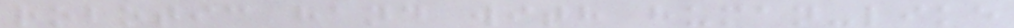robotic hand with human-like
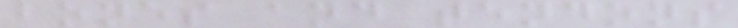bones and tendons
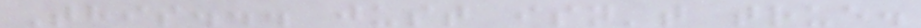This... just isn't true.
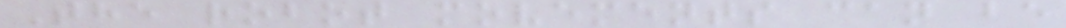The robot movements can be
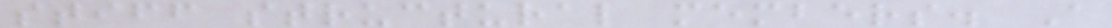stiff structural members. A
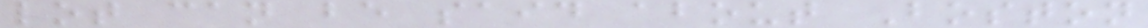lot can be said about Boston
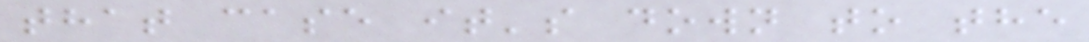that case it's down to the
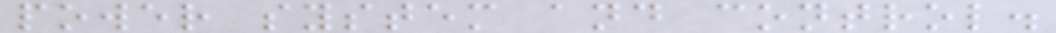power system and control.
